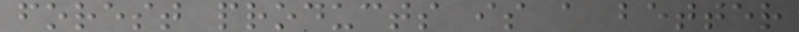forest products is a better
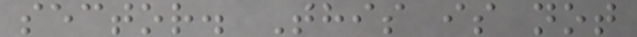sector. This is not
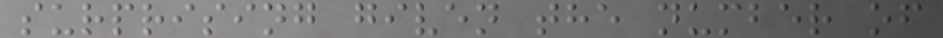surprising given the number of
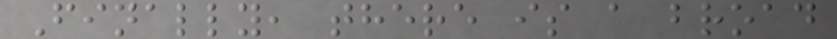Finally, there is a broad
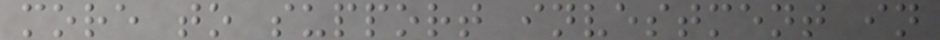more to support investment in
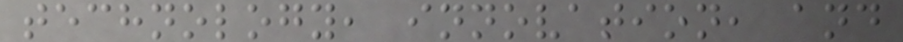technology, innovation, and
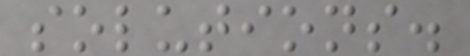solutions.
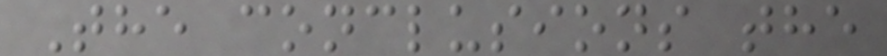The conclusions the
